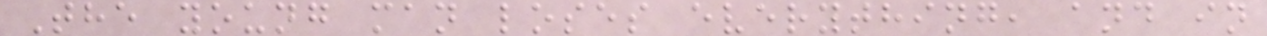The young man loses everything, and in
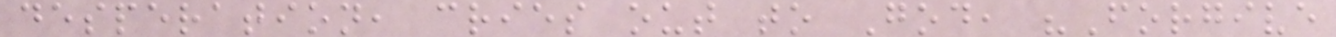desperation, cries out to God, "Forgive
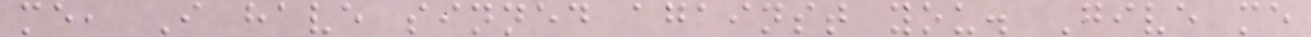me, I have sinned against you. Give me
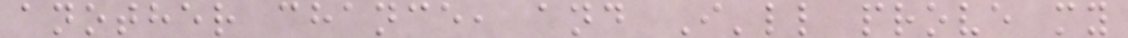another chance, and I'll prove my
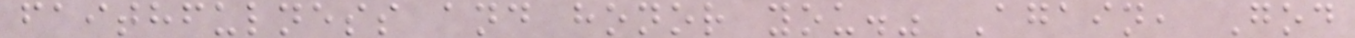faithfulness and honor you." Again, God
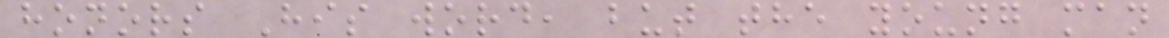honors His word, but the young man
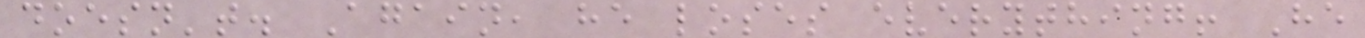doesn't. Again, he loses everything! He
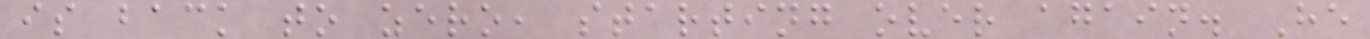is back to zero, starting over again. He
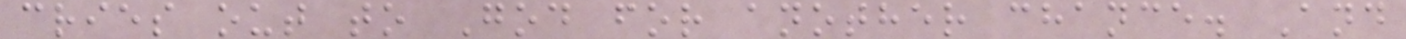cries out to God for another chance. And
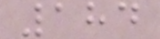184
